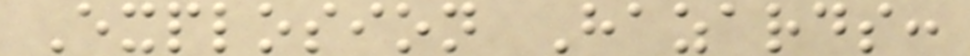Explosion Hazards:
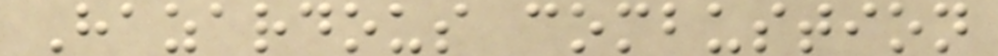Hazardous combustion
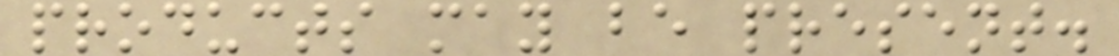products may be present.
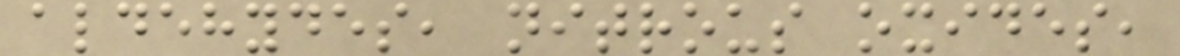aldehydes, nitrous oxides,
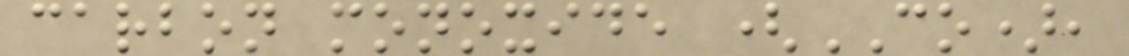carbon monoxide (CO),
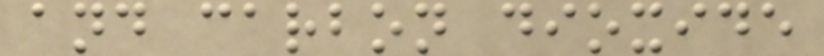and carbon dioxide
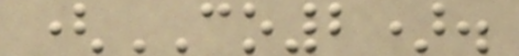(CO2).
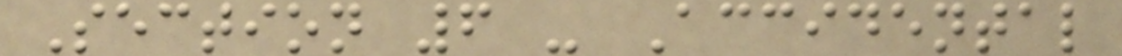Section 6 - Accidental
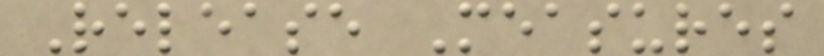Release Measures
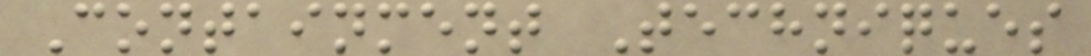Containment Techniques
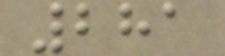281
